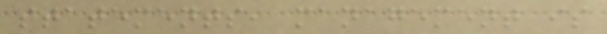statements, management is
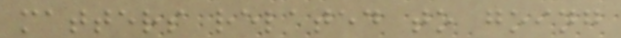matters related to going
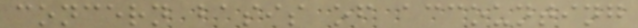concern basis of accounting
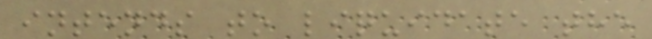intends to liquidate the
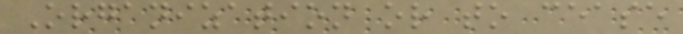Organization or to cease
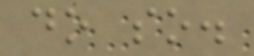do so.
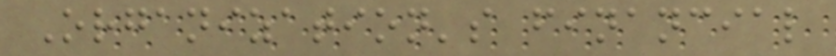Organization's financial
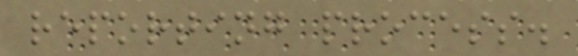reporting process.
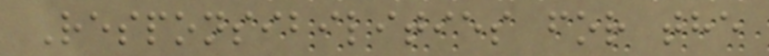Responsibilities for the
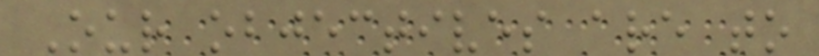Our objectives are to
